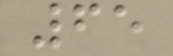65
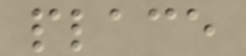place
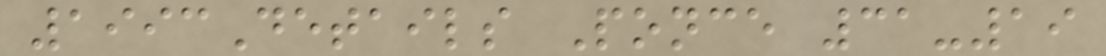1993Details Ponce 31-19
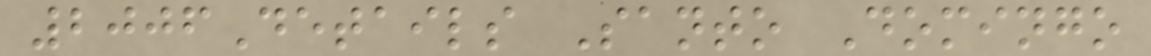2006Details Santo Domingo
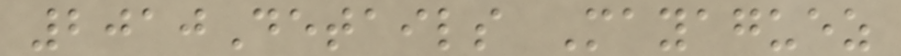2010Details Mayaguez
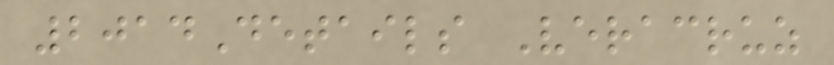2014Details Veracruz
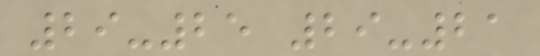29-25 29-21
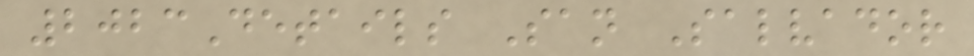2023Details San Salvador
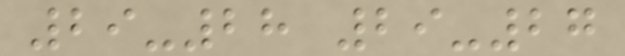29-28 29-27
